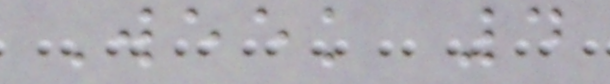Week 4
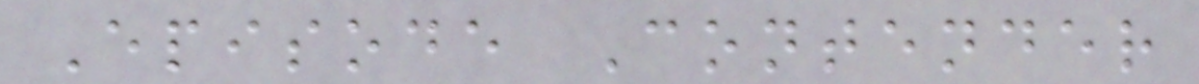Episode Contender
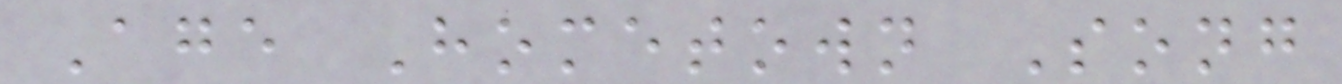Age Hometown Song
